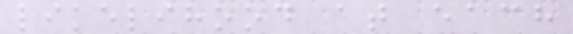likelihood at each
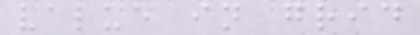value in grid
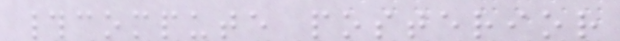#compute posterior
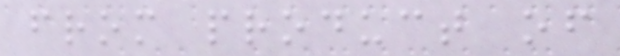from product of
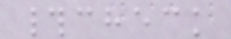#check
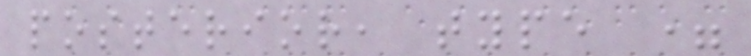posterior, type =
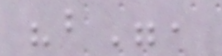"b",
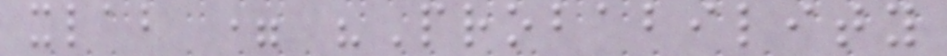xlab = "Probability
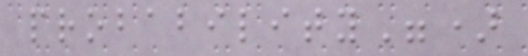probability")
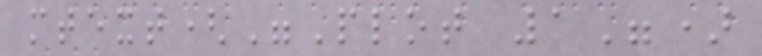mtext("Plot 1")
